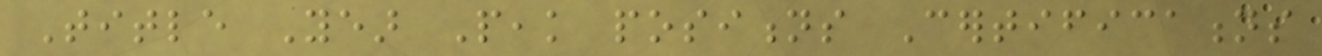Title Year Peak positions Certifications
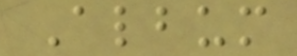Album
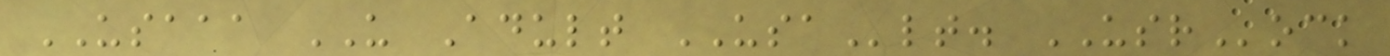USAAA US Adult USAlt. USRock
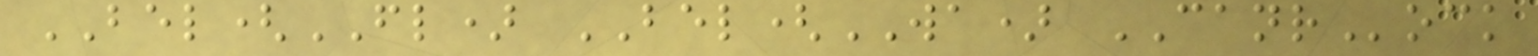BEL(FL) BEL(WA) CANRock
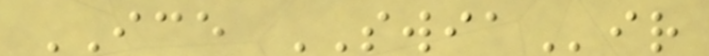ICE SWIAir
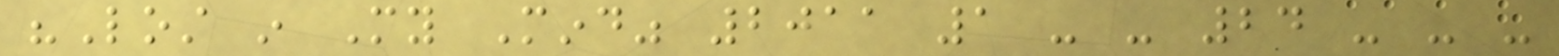"Lost in My Mind" 2011 1 - - 24 - - -
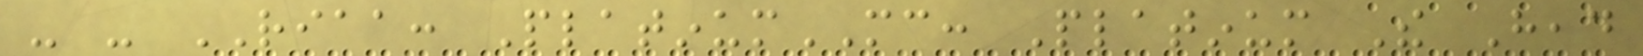- - RIAA: PlatinumMC: Platinum The Head
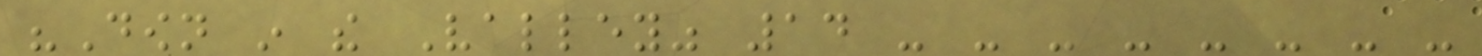"Down in the Valley" 14 - - - - - - - -
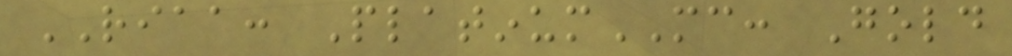RIAA: PlatinumMC: Gold
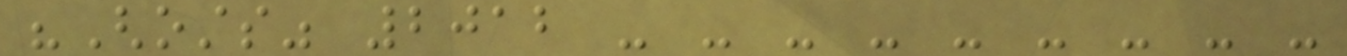"Ghosts" 2012 - - - - - - - - -
